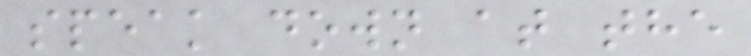speak down at the
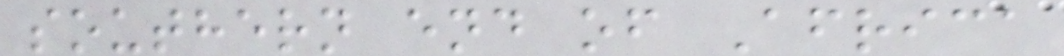southern end of Africa
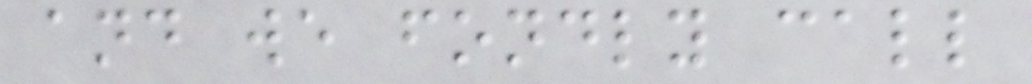and we fondly call
